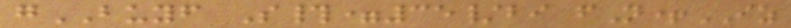gBUYF S#=35/bi fN+IZ
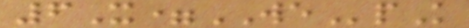6X=WEpK
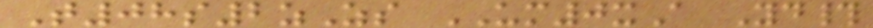T08s2zZs UM0xA Yd#
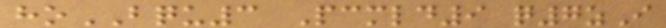hoBQU3 Pcmld9 q7zI
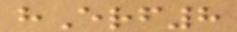hErf8
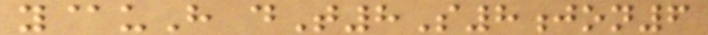y@uH dT8S8jon6
